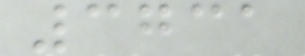3731
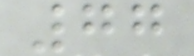77
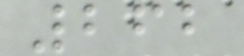262
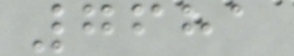7681
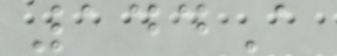144A
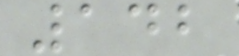142
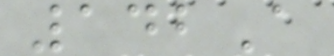142A
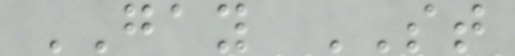GAY ST
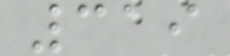319
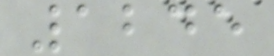1245
